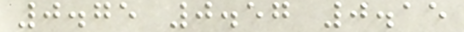0.75 0.57 0.15
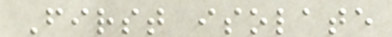First isolate
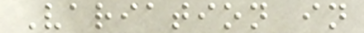Variation in
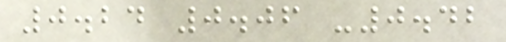0.24 0.06 -0.42
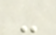-
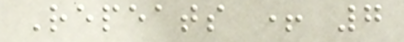Repeats + 7
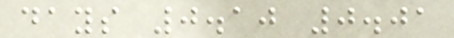days 0.10 0.01
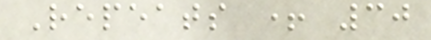Repeats + 30
